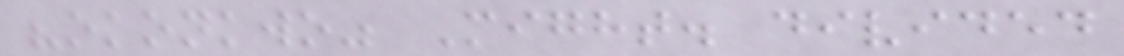"okonkwo" Might. divided
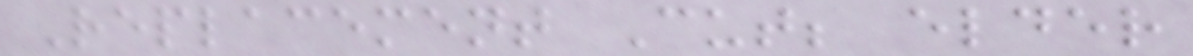Replacement Cut; elder
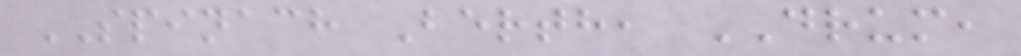SPINACH Berth, DRUM,
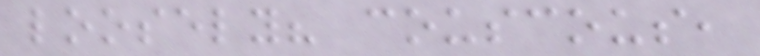loosely? couscous,
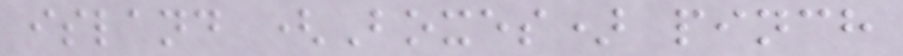island (Boxes) pinch
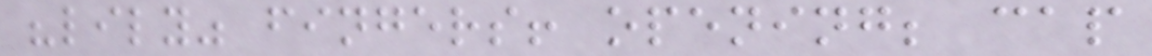"lily" fingers! opening; cap
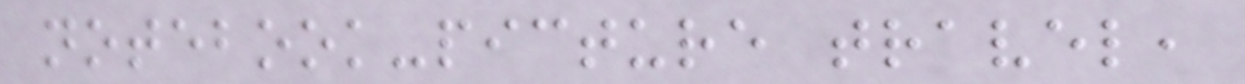notebook-picture travel,
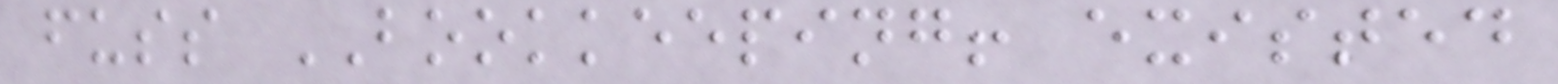fuss BOOKKEEPING! existed
